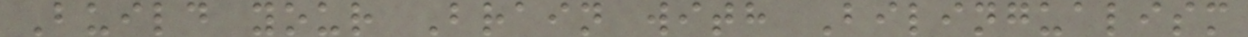Build your Brain with Bilingualism
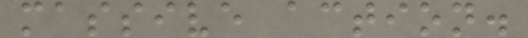massive action.
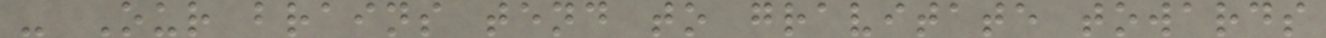- Our brains tend to gravitate towards
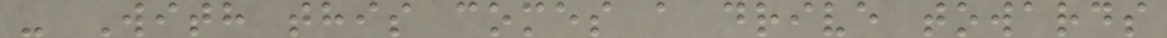- With this comes a drive towards
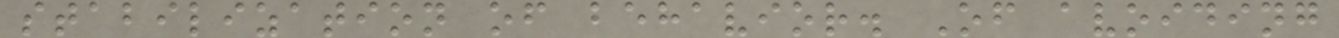stabilization of behavior. Of avoiding
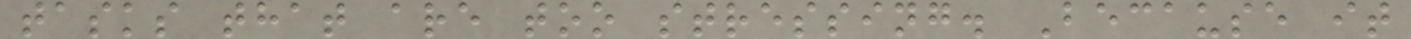tasks that are too stressing. Because it
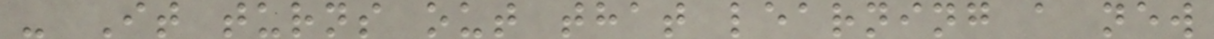- It turns out that learning a new
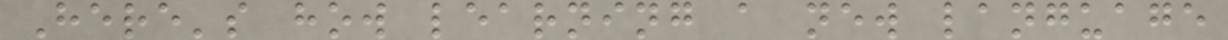Here's how learning a new language
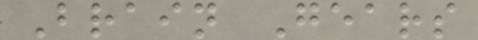Brain Gears
